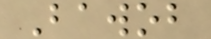Bawob
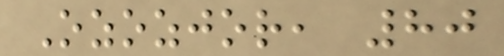Ozozjor, 80
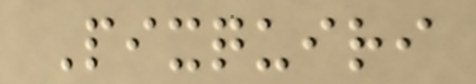Pixquiri
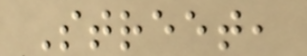Street,
